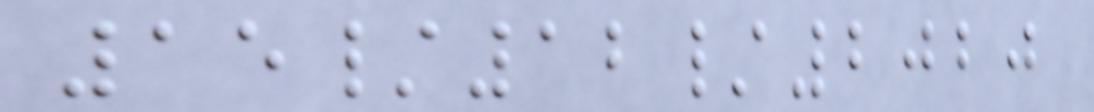15/12/2020
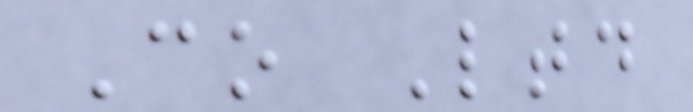Co Ltd
